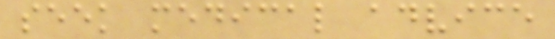seek medical advice
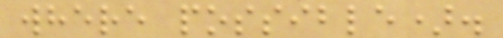where possible).
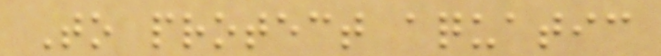To protect aquatic
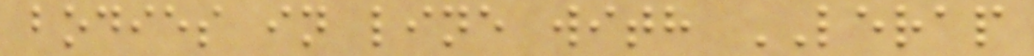bodies in line with LERAP
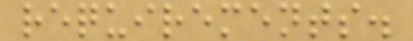requirements.
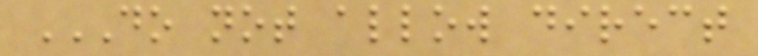DO NOT ALLOW DIRECT
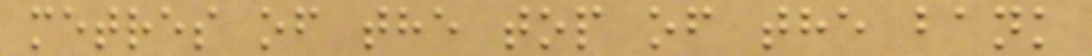metres of the top of the bank
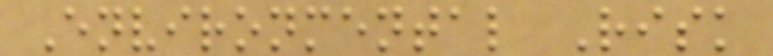Environmental Risk
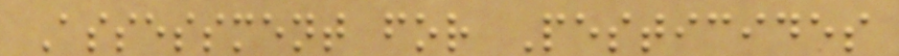Assessment for Pesticides
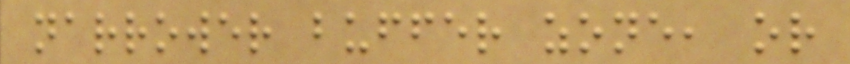narrower buffer zone, or
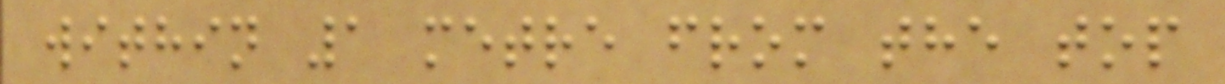within 1 metre from the top
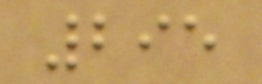295
